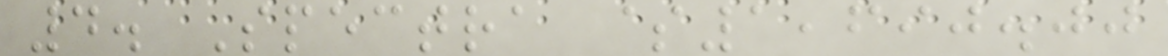4. Spectra $1,690.00
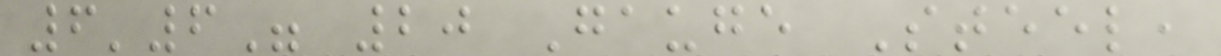6'6" 20 Gauge Steel,
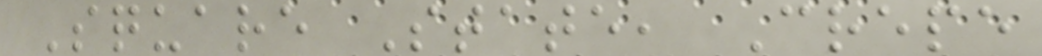Square State, Crepe
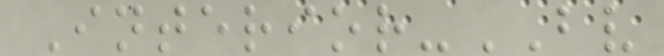Interior-BV
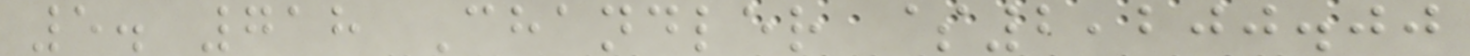5. 718 Chandler $2,200.00
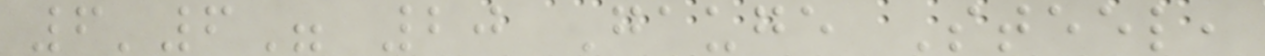6'6" 20 Gauge Steel,
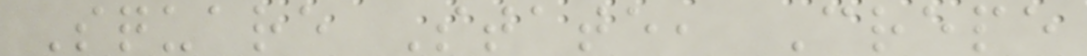Square State, Crepe
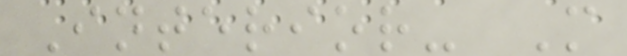Interior- M
